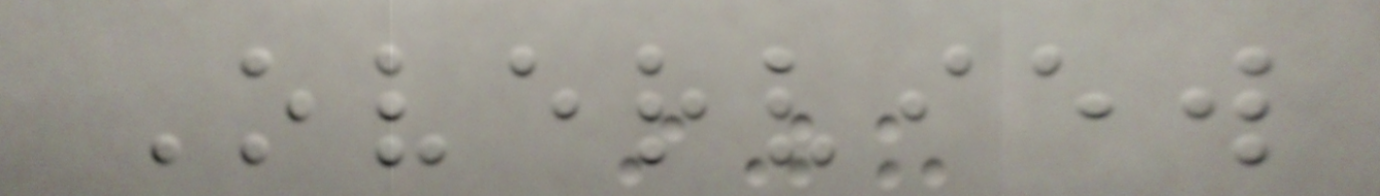Overview
